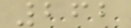262
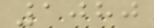1080
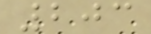203
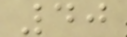40
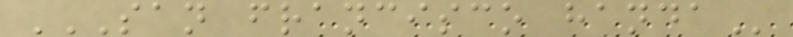SAN FRANCISCO HANDA
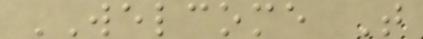WELCOME T
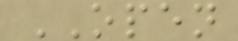OPEN
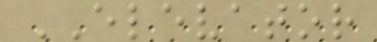ELEVATOR
